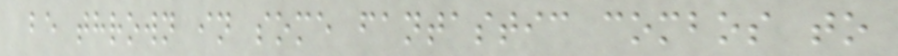be thrown in some fantastic combos to
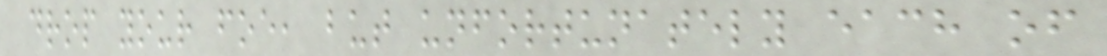drop your foe, but unfortunately each of
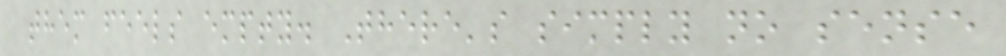them feels empty. There's simply no sense
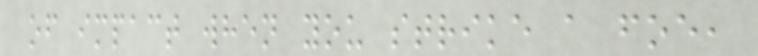of impact when you strike a foe,
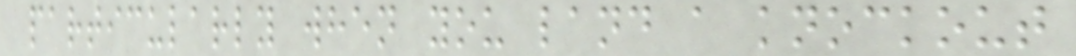particularly when you land a knockout
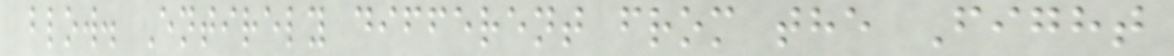blow. Entirely different from the Fight
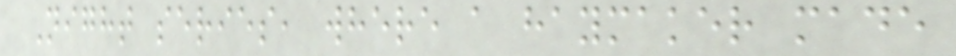Night series, where a haymaker made
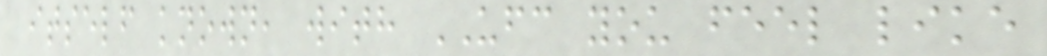itself known, with UFC you feel like
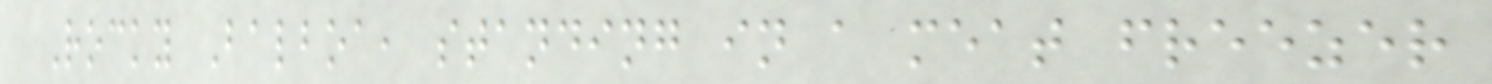Rocky Balboa, standing in a meat freezer
